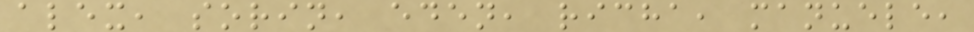alex, sorin, eden, richa, manuele,
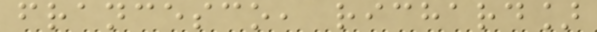francesco, richard]
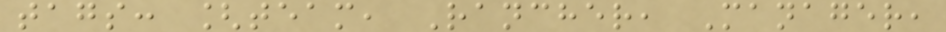tags: [team, Rancher, Manager,
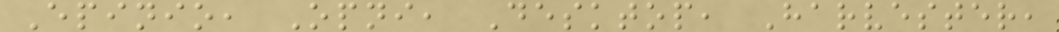Epinio, Opni, Desktop, Harvester,
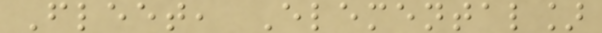Fleet, Elemental]
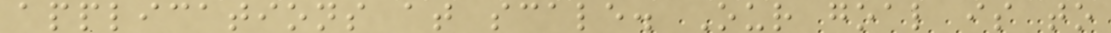applications at scale. Our goal is to
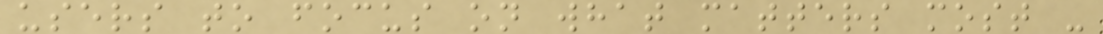users to focus on what matters most -
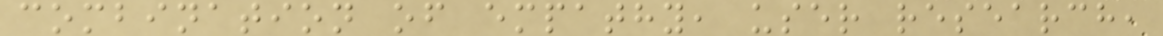combination of empathy, user research,
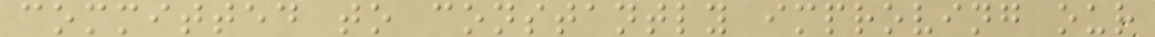committed to constantly improving our
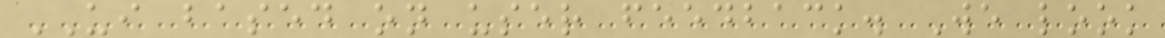UI based on user feedback. We look
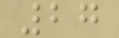27
